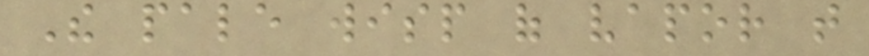The pale wisp of vapor that
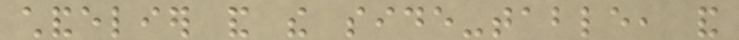chandelier and the side-table, and
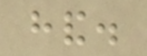hand.
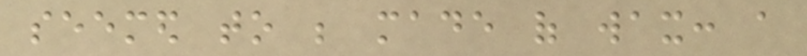seemed to be made of wax: a
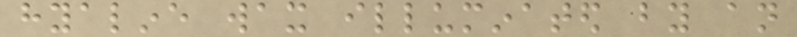hyaline wax illuminated by an
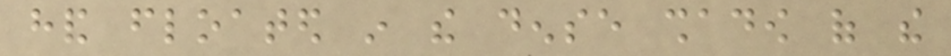hand floated in the dense shadow of the
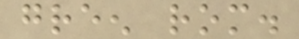green rom.
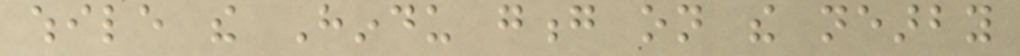while the Hindu gong on the nearby
